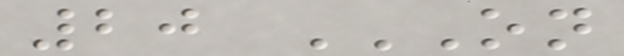20 ON
